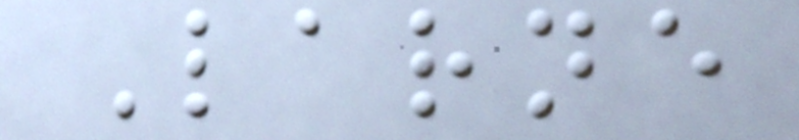Larne
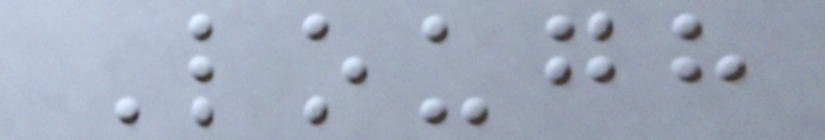Lough
